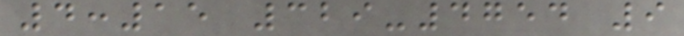4:15 329-4754 9
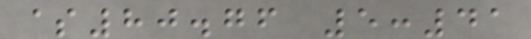$80.76 5:41
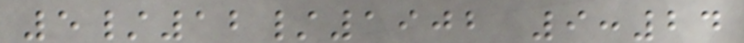5/12/1902 9:24
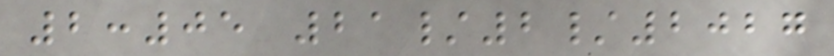2:05 21/2/2027
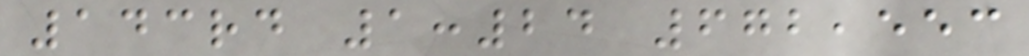143rd 1:24 672,553
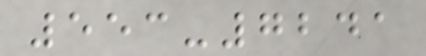553-7241
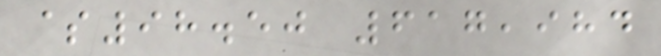$98.50 617,984
